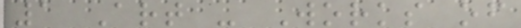1 Art - Works of
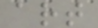art
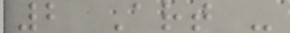2 Art -
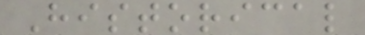Historical
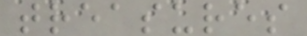treasures
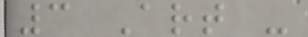3 Art -
